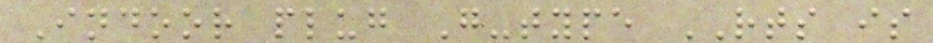Indoor plug G-type RTS is
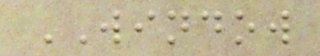WINDOW
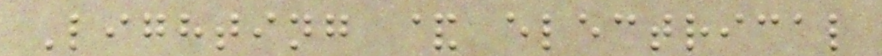Lighting & electrical
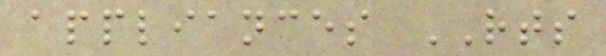appliances RTS
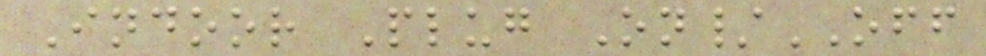Indoor Plug On/OFF
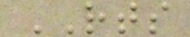RTS
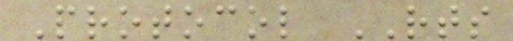Protocol RTS
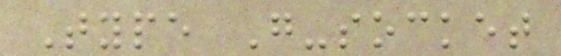Type G-socket
